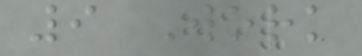9 Work
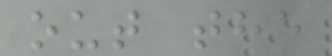out the
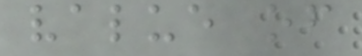value of
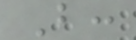B:
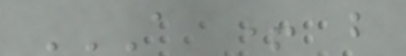A + B
